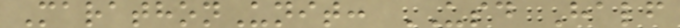MarathonUnit: USD Half
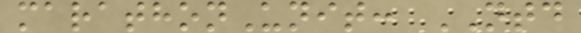marathonUnit: NTD
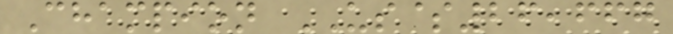Champion US$26,667
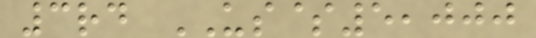3rd US$5,000
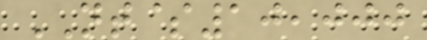NT$10,000
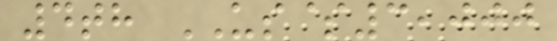4th US$3,000
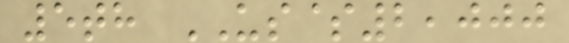5th US$2,000
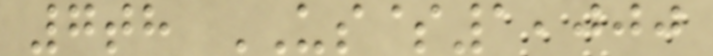7th US$1,000
